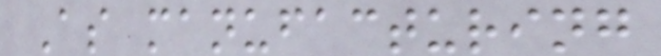As manufacturing
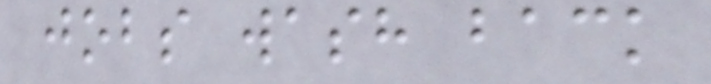jobs wash back
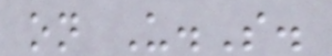on U.S.
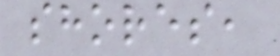shores,
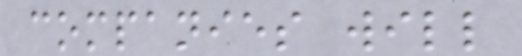companies will
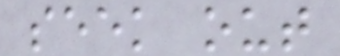seek out
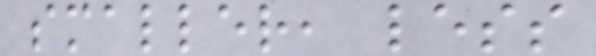smaller, less
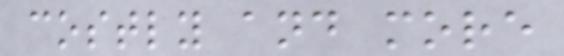costly and more
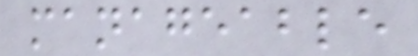manageable
